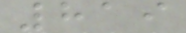819
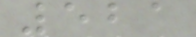521
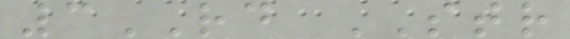3RD STR
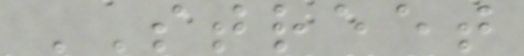STREET
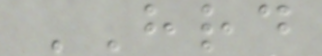HRD
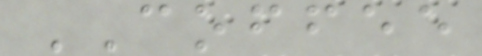COFFEE
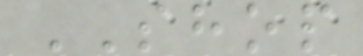SHOP
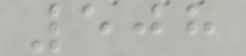508
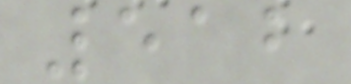512
